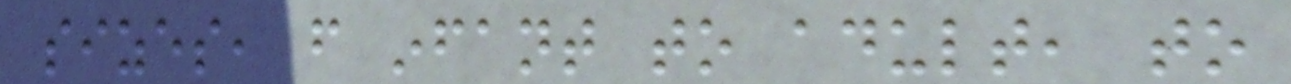sizes, from infant to adult, to
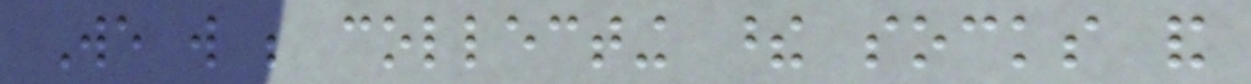We will be collecting these socks and
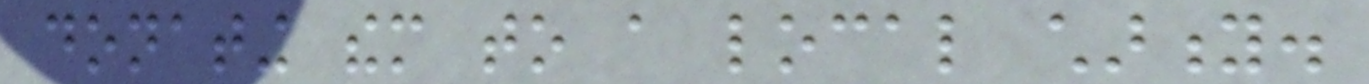donating them to a local charity.
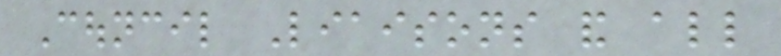Council Liaisons and all
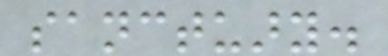sanctuary.
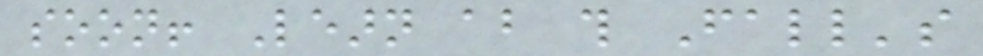soon! Learn about this Fall's
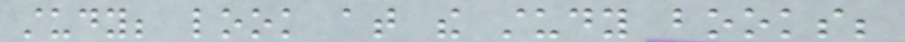study; look at the study books;
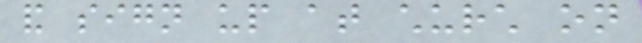and sign up at church on
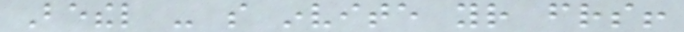Bethel - so invite your friends!
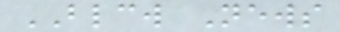BLCW News
